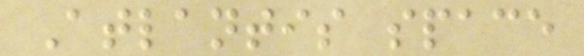Atlantis space
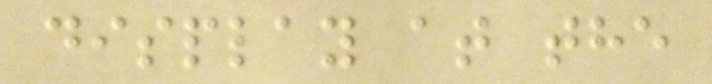display at the
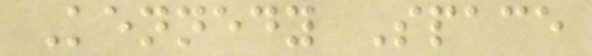Kennedy Space
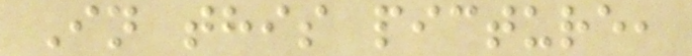In this picture,
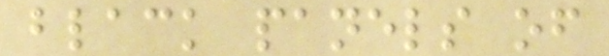black panels of
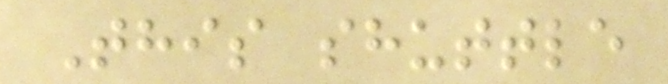This shuttle
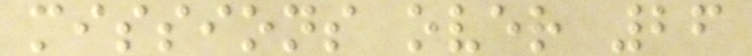missions over 26
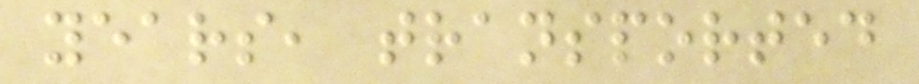years, transported
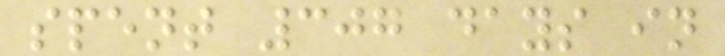spent 307 days in
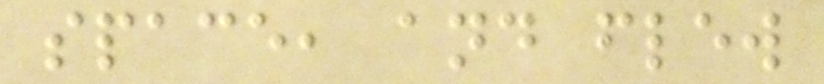space, and flew
